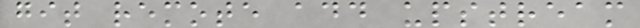git remote add upstream
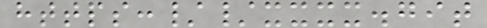https://xxxx.git
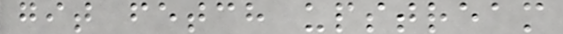git fetch upstream
